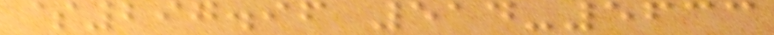$297.96 514-5633
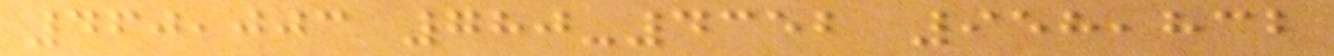460,003 780-4352 958,832
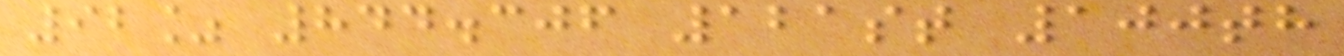92% 844.306 121st 100th
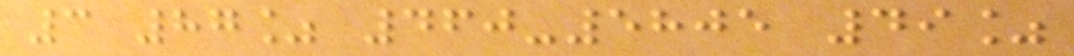3 87% 460-5805 49%
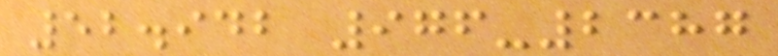52.942 976-2387
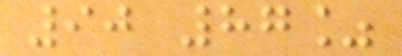90 87%
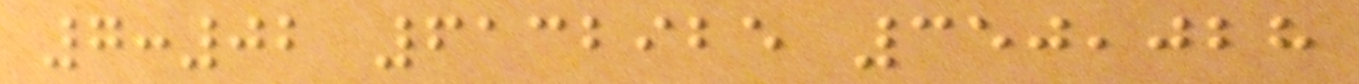7:02 6132925 350,028
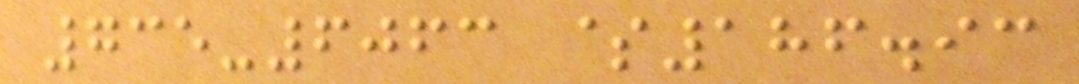735-6063 $186.93
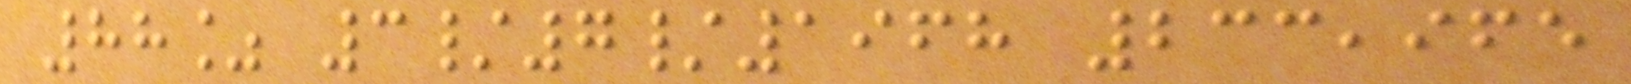88% 3/7/1968 233,965
